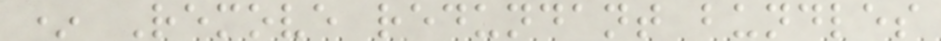* Remove redundant bundles
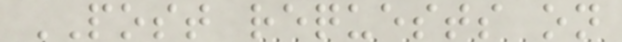POST requests on
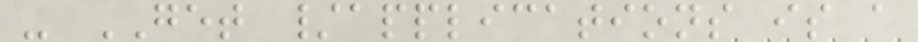- GET /applications is a
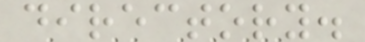directory.
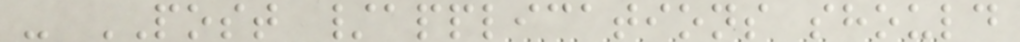- POST /applications should
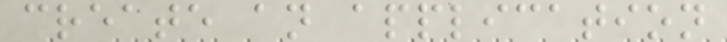create an application
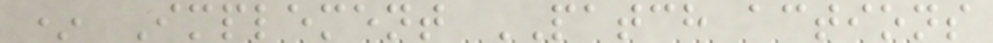* Implement PATCH actions
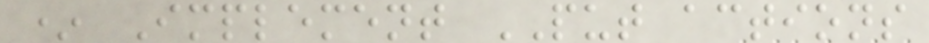* Implement PUT actions
